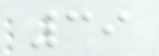39
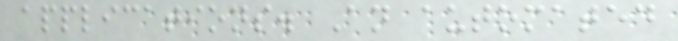applications. An automated
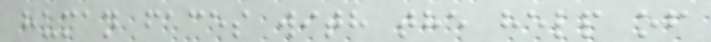human faces with the help of
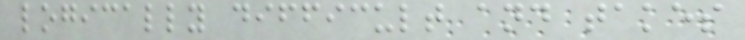logically difficult and takes
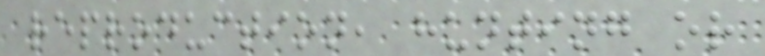reproduction, hunting or
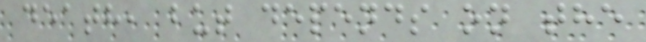death, but depends on the
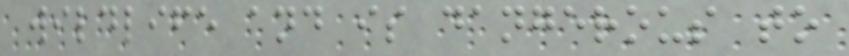wildlife and is dangerous to
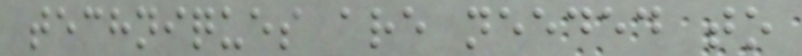techniques are needed to
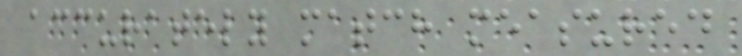accurately match measured
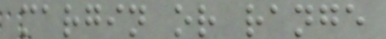margin or range
